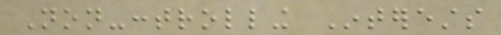Non-controlling Interests
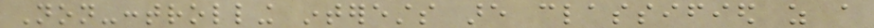Non-controlling interests are classified as a
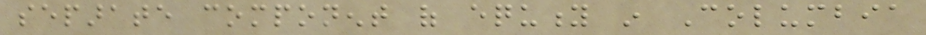separate component of equity in Columbia
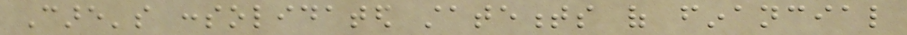Care's consolidated statements of financial
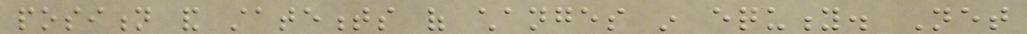position and statements of changes in equity. Net
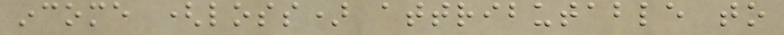income (loss) attributable to
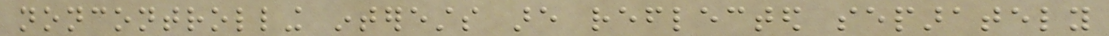noncontrolling interests are reflected separately
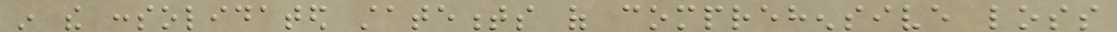in the consolidated statements of comprehensive loss
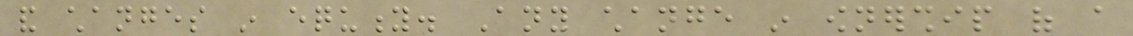and changes in equity. Any change in ownership of a
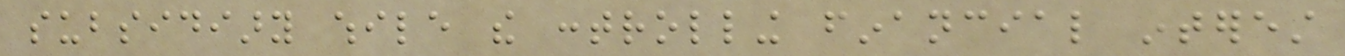subsidiary while the controlling financial interest
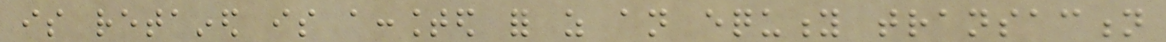is retained is accounted for as an equity transaction
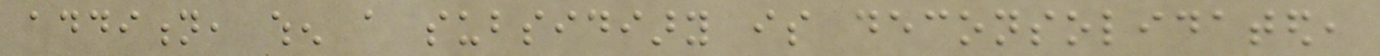addition, when a subsidiary is deconsolidated,
